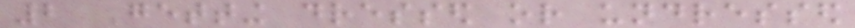2 Getting dressed or undressed
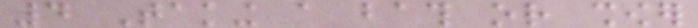4 Taking a bath or shower
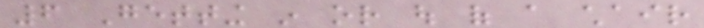6 Getting in or out of a chair
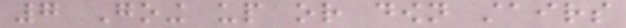7 Going up or down stairs
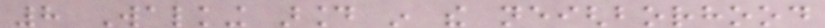8 Walking around in the neighborhood
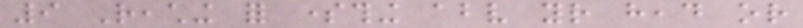9 Reaching for something above your head or
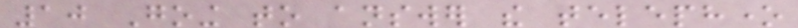10 Going to answer the telephone
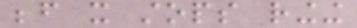before it stops ringing
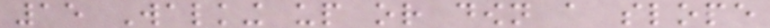15 Walking up or down a slope
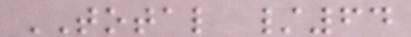TOTAL /64
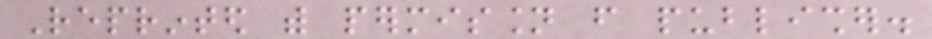Reprinted with permission from publisher.
